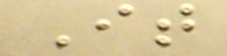It
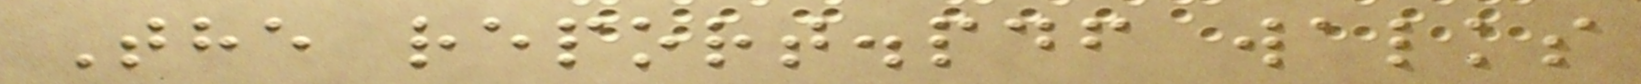The report.pdf walks
